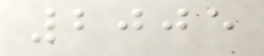2005
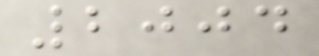2004
